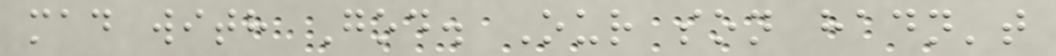mad with God. Our son hadn't
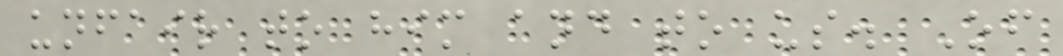unfair to him and to us. Of
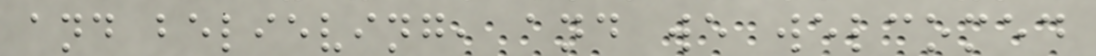and believing, and we welcomed
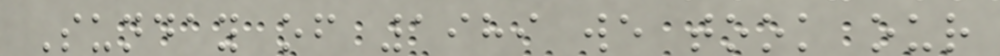Sunday of 1989 we took our
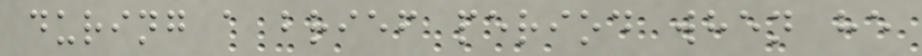during a brief period when he
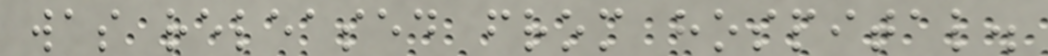was released from hospital.
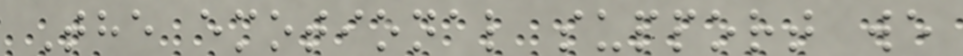The emotional support we
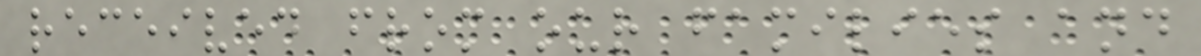received from our families and
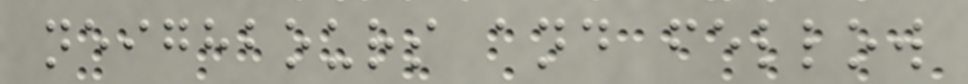neighbours and fellow
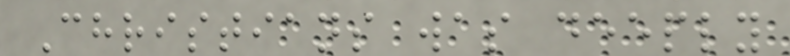Christians was deeply
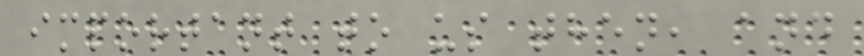important to us then, and
